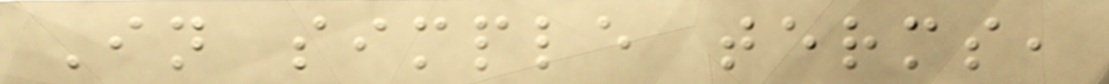In simple terms,
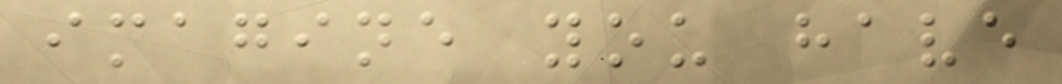imagine you have
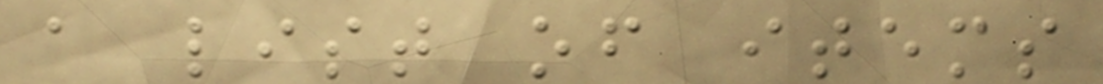a list of items
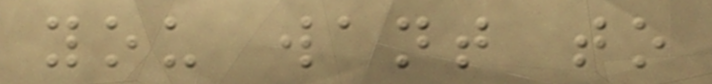you want to
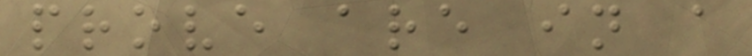prove are in a
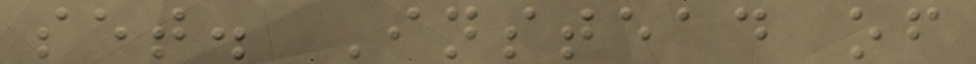set. Instead of
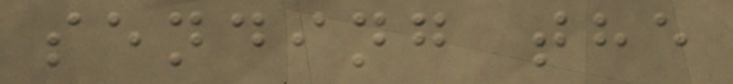sending the
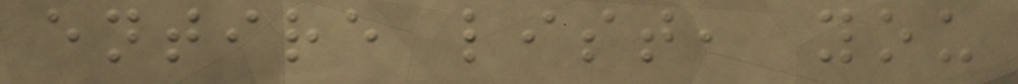entire list, you
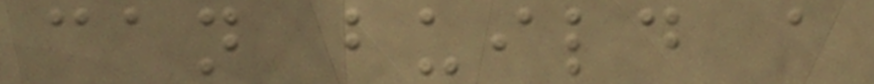can build a
